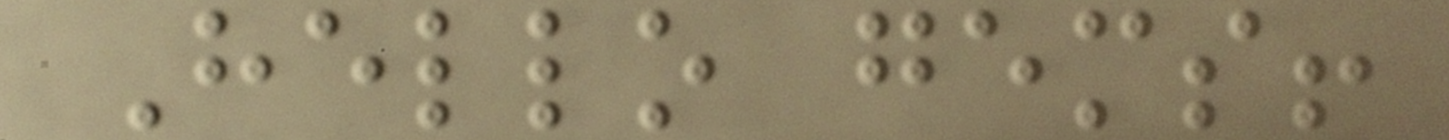Hello gems!
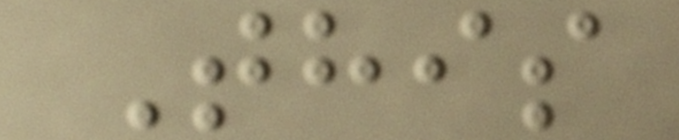This
